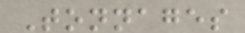Tonnages
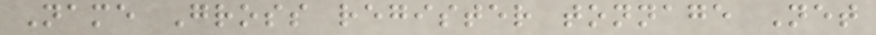Name Gross register tonnage Net
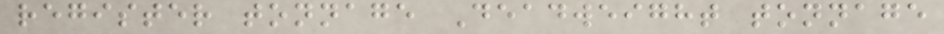register tonnage Deadweight tonnage
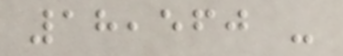18,560 -
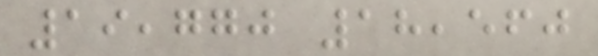19,770 18,560
